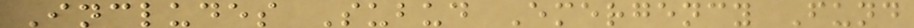Includes Subud Emergency Fund
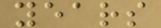years
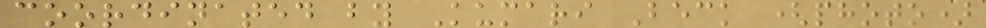coordinated by Kumari Beck (photo)
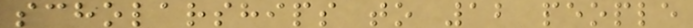scholarships to 12 people
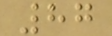87
